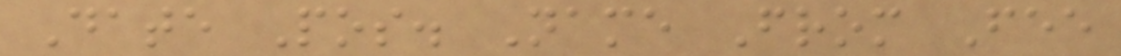Date Pos. Name From Fee
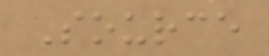Source
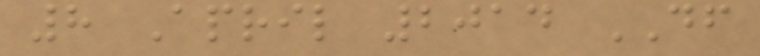8 April 2014 DF
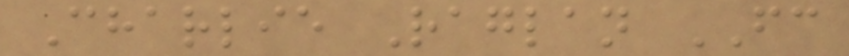Charlie Raglan FC
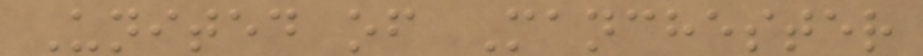United of Manchester
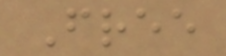Free
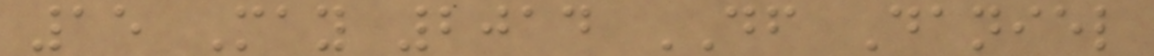15 May 2014 DF Daniel
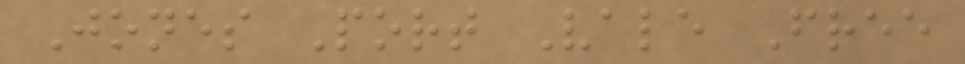Jones Port Vale Free
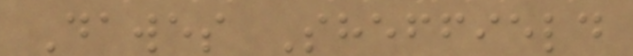Dawes Sheffield
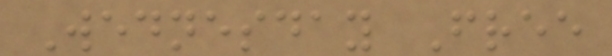Wednesday Free
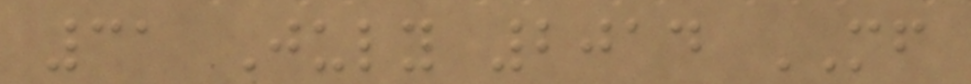31 July 2014 MF
